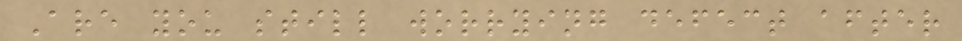Are you still worrying defect after
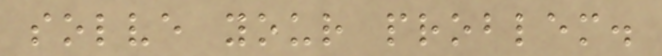solve your problem.
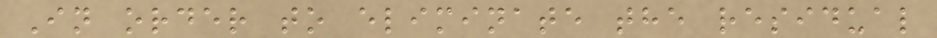In order to eliminate the residual
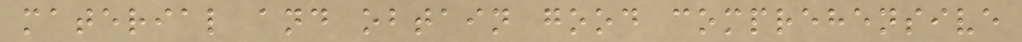material and obtain good comprehensive
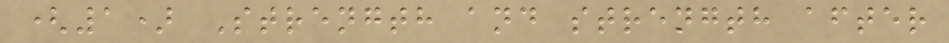(1) Strength and strength after
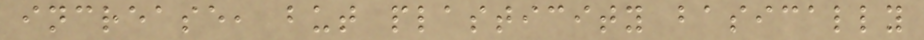increase, but plasticity basically
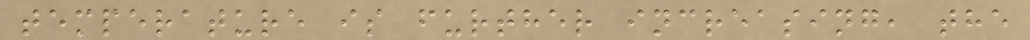temperature is further increasing, the
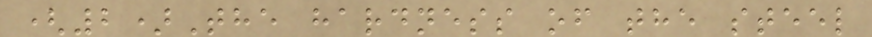(2)The hardness of the steel
